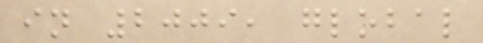in 2009, global
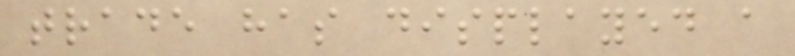trade has displayed a
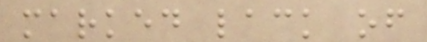marked lack of
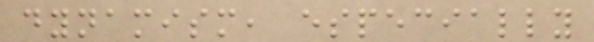dynamism, especially
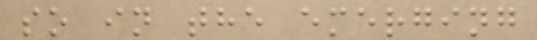so in the emerging
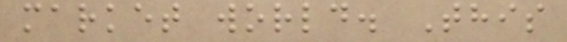market world. This
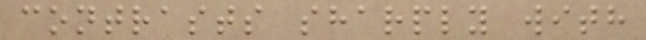contrasts sharply with
